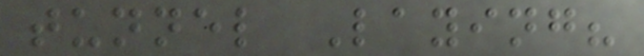tunnel Laying?
